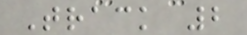Track 2
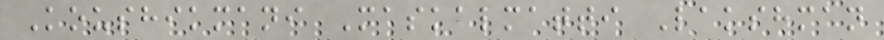Koushikmani Maskalmatti Lakshman
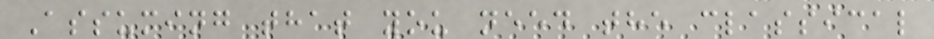Assuming that you need the classical
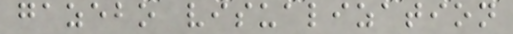gazebo visualization
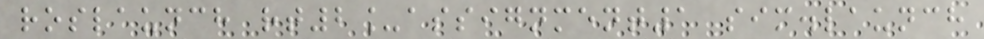roslaunch rt2_assignment1 sim.launch
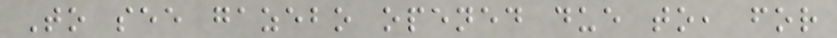To see gazebo opened due to, for
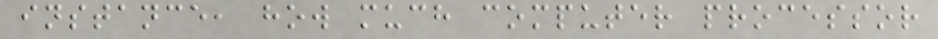instance, how much computer processor
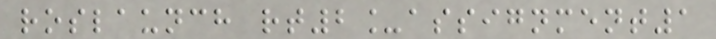roslaunch rt2_assignment1
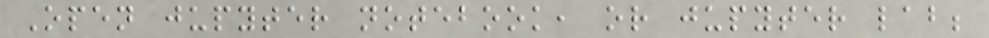Open jupyter notebook, or jupyter lab;
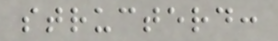structerd:
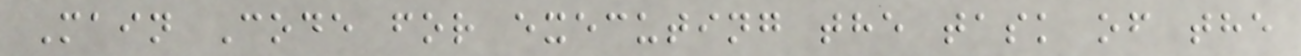Main Code for executing the task of the
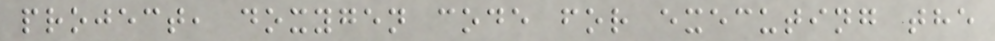project, doxygen code for executing the
